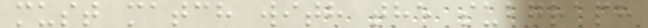must match with the subgraph
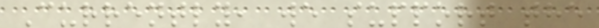Currently, we support the
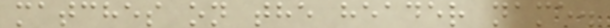matches on the header name.
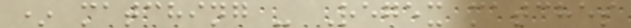* matching - Regex matches
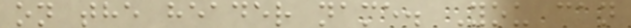on the header name. You can
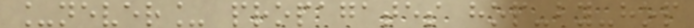_never_ propagates hop-by-hop
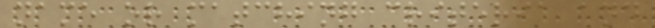name or matching criteria and
